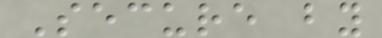Secure by
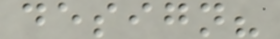design?
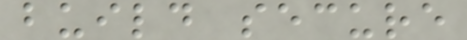build secure
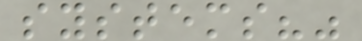systems?"
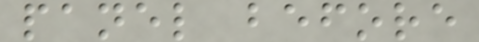panel before
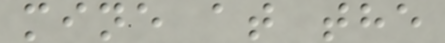mine at the
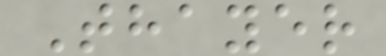Thayer
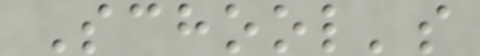School's
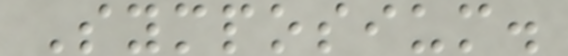Symposium.
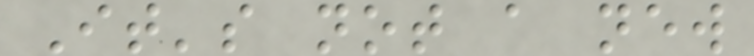It's not a new
